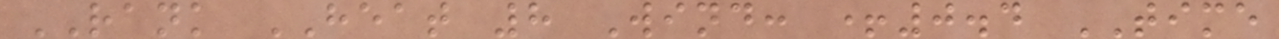RANK HEAT 8 Wind: +0.4 TIME
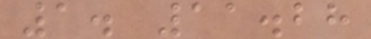1. 11.28
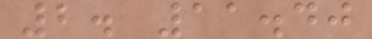2. 11.40
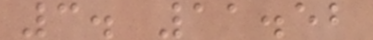3. 11.52
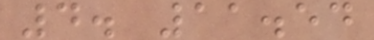4. 11.54
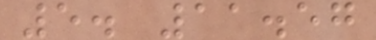5. 11.57
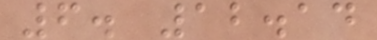6. 12.14
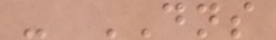- DNS
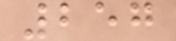257
